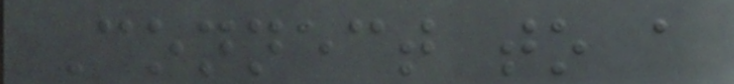Connect to a
